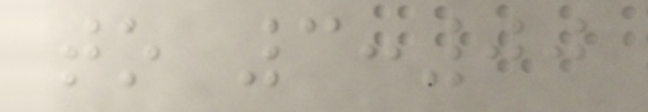to 3:00
